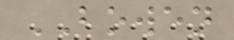BOWEN
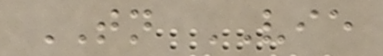TN VIE
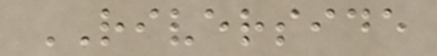RIVERSIDE
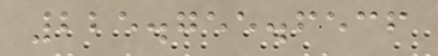225.755.6536
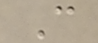C
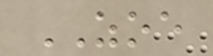ZOE
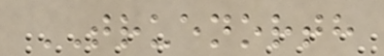TRUENORTH
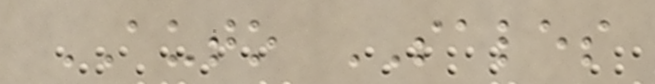AUTO SALES
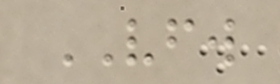VFW
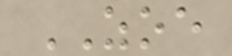ZOE
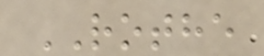ROTHE
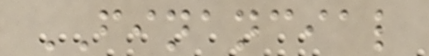FINANCIAL
